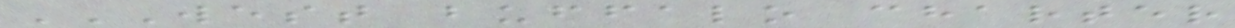WEST BUFFALO CHARTER
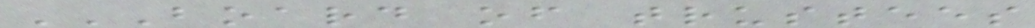BOARD OF TRUSTEES
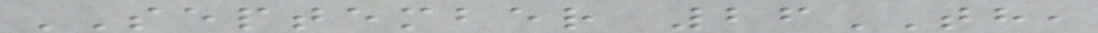SEPTEMBER 26TH,
